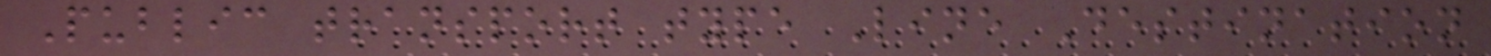Public transport type Line Destination
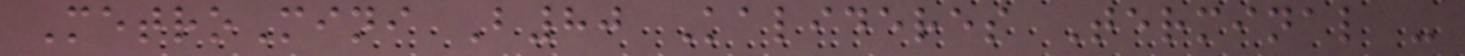MetroMini B80 Kalideres Terminal -
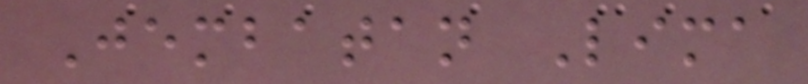Jembatan Lima
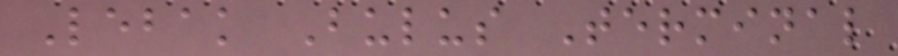Lebak Bulus Terminal
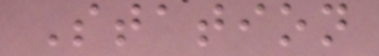Station
